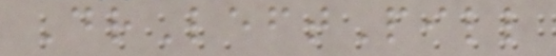DrLeftPill
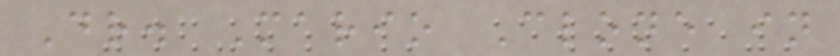Dr. Mario Clone in
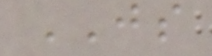JS
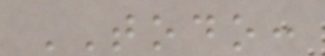TODO:
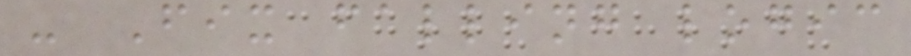- Fix falling logic
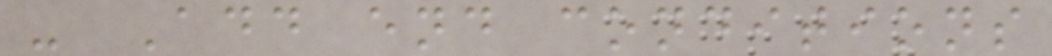- Add end conditions
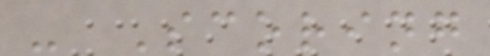- Scoring
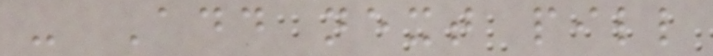- Add next pill
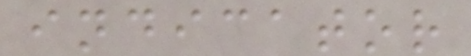indicator
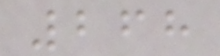268
